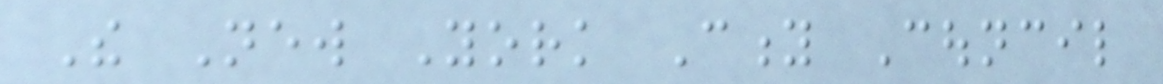The New York City Council
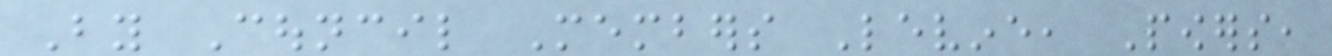By Council Members Levine, Powers,
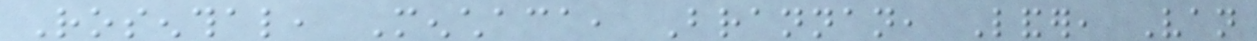Rosenthal, Menchaca, Brannan, Lander, Van
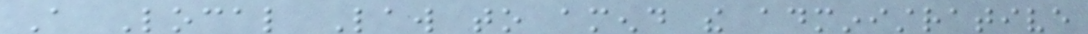A Local Law to amend the administrative
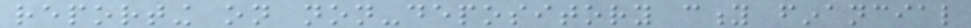reporting on non-depository city financial
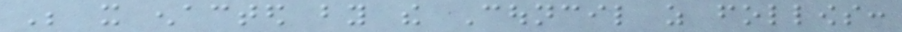Be it enacted by the Council as follows:
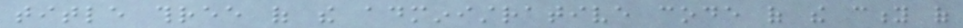title three of the administrative code of the city of
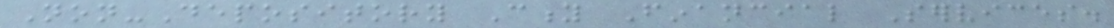Non-Depository City Financial Services.
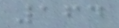164
